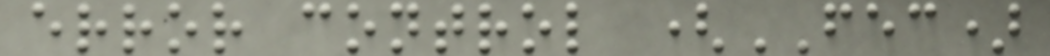error control (FEC)
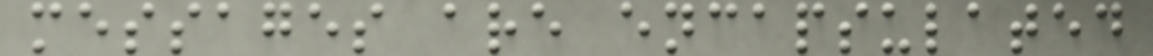messages are encapsulated
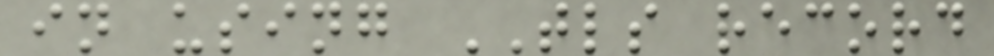in using TLS record
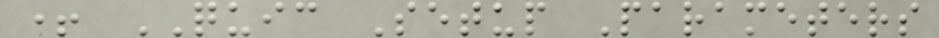+ QUIC Setup Parameters
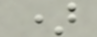)
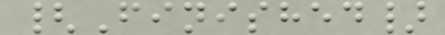{Finished}
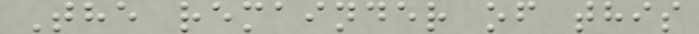The remainder of this
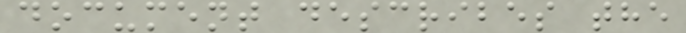document describes the
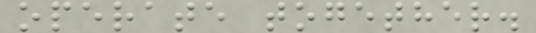operate together.
